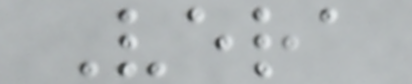Vera
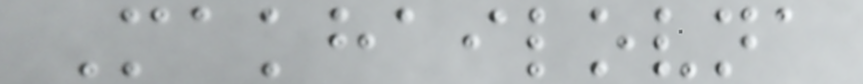Makhailovna
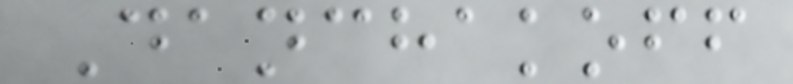Danchakoff
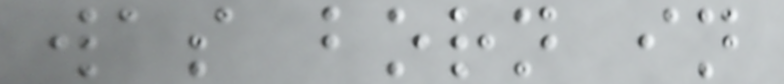was born in
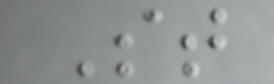St
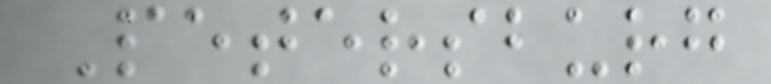Petersburg
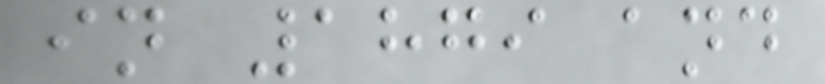in 1879 and
